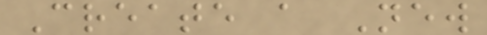Create a New
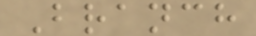Branch
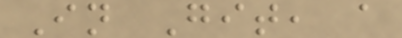In Git, a
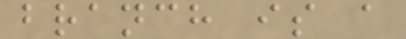branch is a
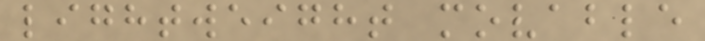lightweight movable
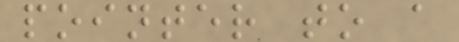pointer to a
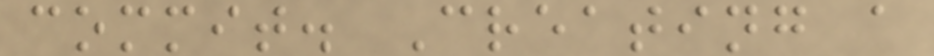commit. Creating a
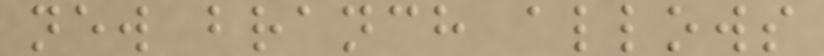new branch allows
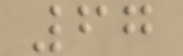67
